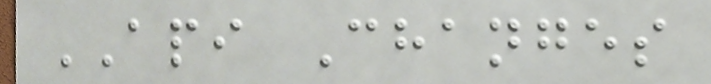API Changes
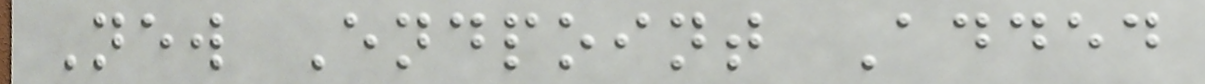New Endpoint Added
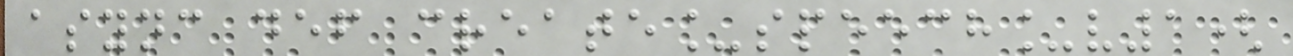async def create_speech_v1(
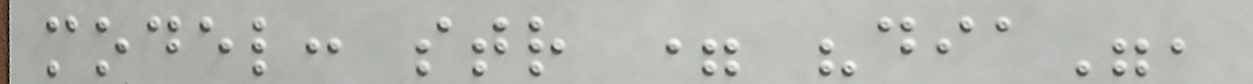model: str = "dia",
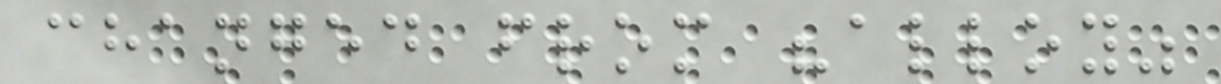changed from "alloy"
